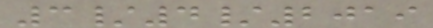3/4/2019
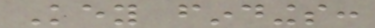Key findings:
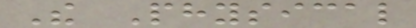The Physical
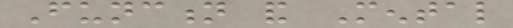Function and Mental
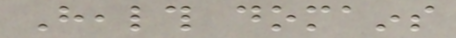Health domains
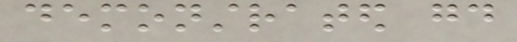demonstrated good
